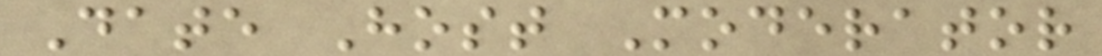Date Host Moderator
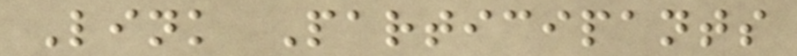Link Participants
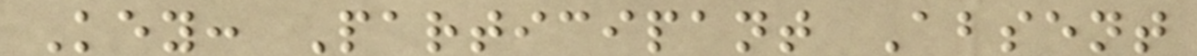Key: Participant Absent
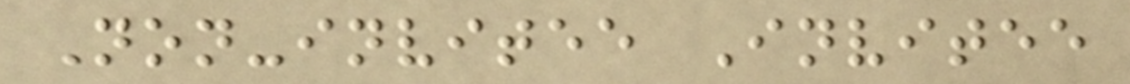Non-invitee Invitee
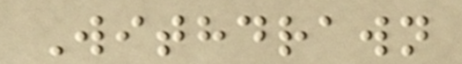Withdrawn
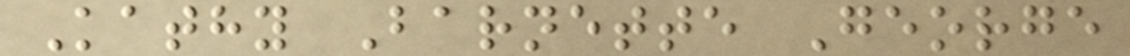Kathy Barnette George
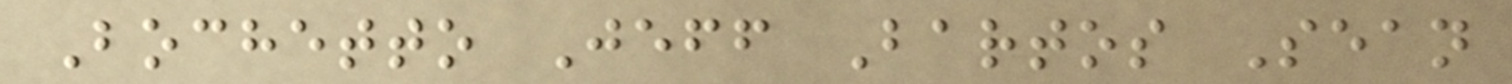Bochetto Jeff Bartos Sean
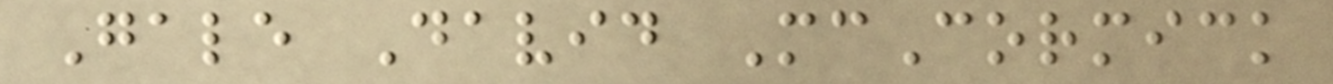Gale David McCormick
